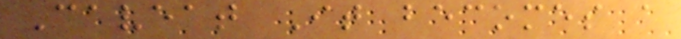Caveat It becomes a
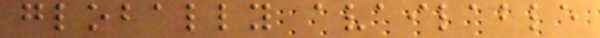globally available
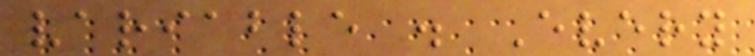variable . Every
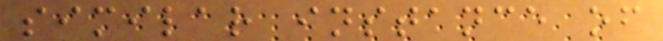similar instance of
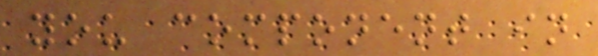you component in
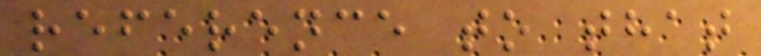reference to that
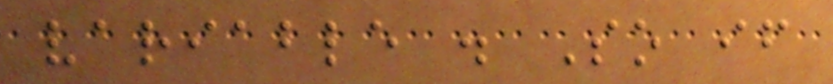variable . So if
